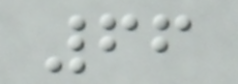66
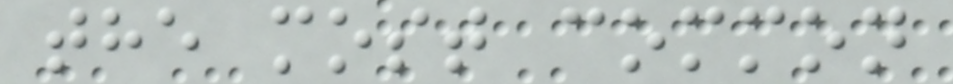the most common
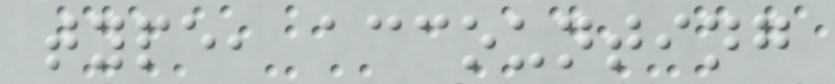type, accounting
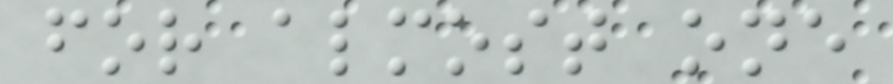for almost one
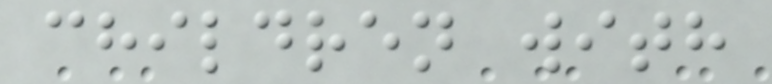children with
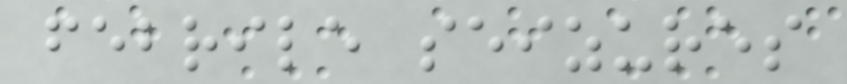febrile seizures
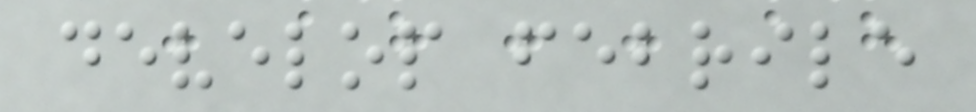develop febrile
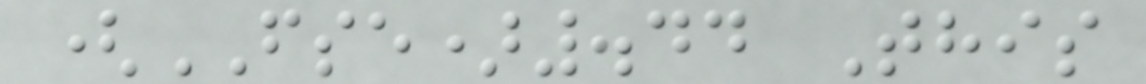(FSE).44 This
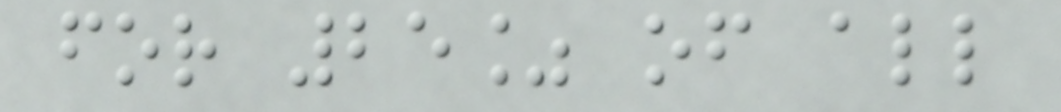for 25% of all
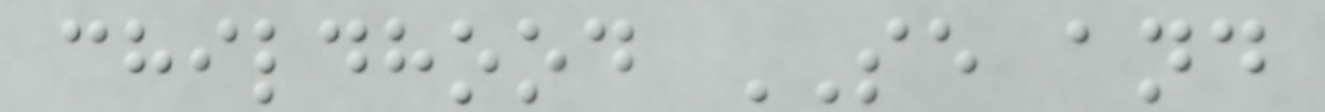childhood SE and
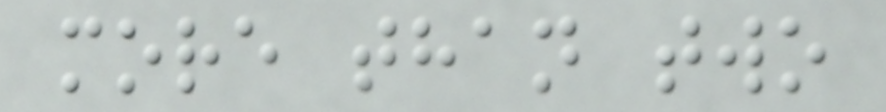more than two
